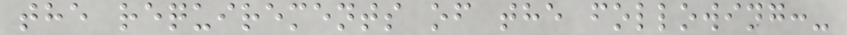the requirements of the following:-
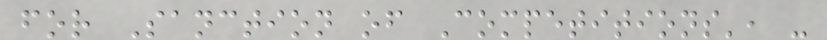for Sanction of Competitions', -
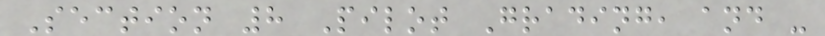Section 8 Pilot Grading, and -
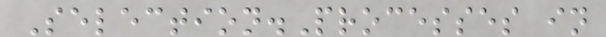Selection.Processes in
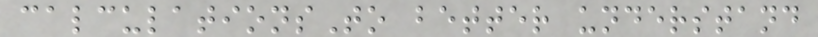calculationsTo better understand
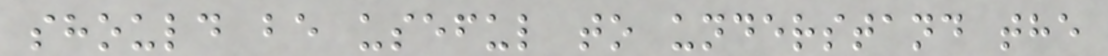should be useful to understand the
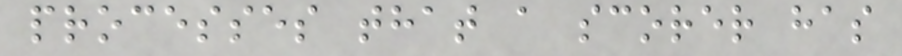processes that a scorer has
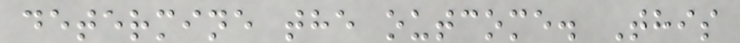determine the outcome. This
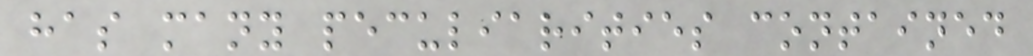has many peculiarities contained
